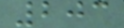203
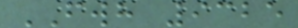FWH 9325
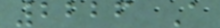2226 A
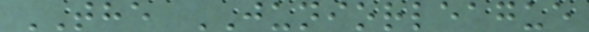THE JUNIORLEAGUE
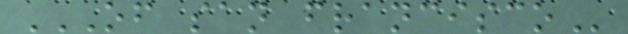OF SAN FRANCISCO
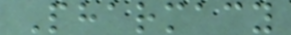Pharmacy
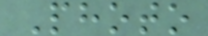Photo
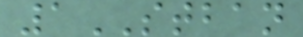1STBAN
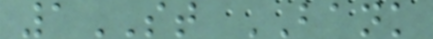1ST BANK
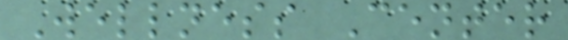Wellness Center
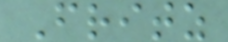Fritz
